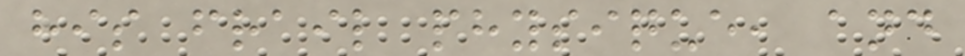his frail physique, and
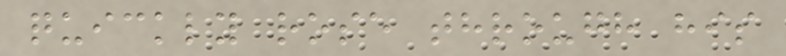quickly rose through his
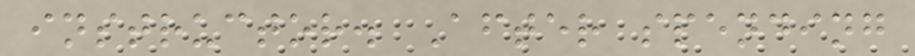instructor. After spending
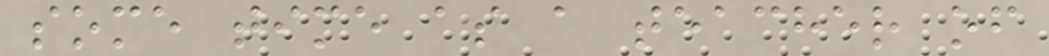some time as a teacher of
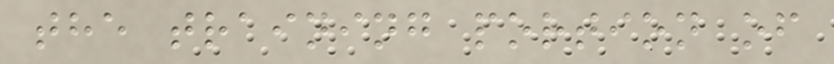the training portion of
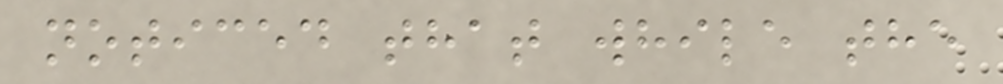noticed that while the
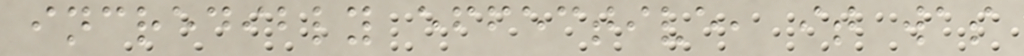incredibly effective, it was
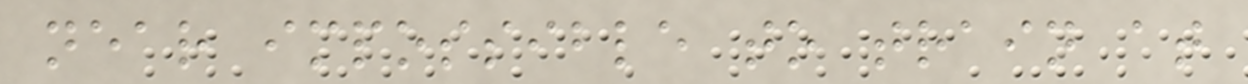near impossible to train at
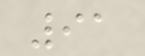91
